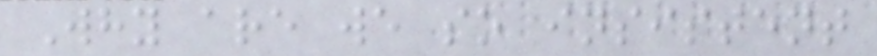Why are we so insistent
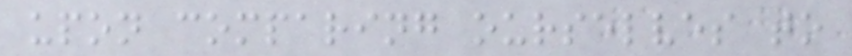upon comparing ourselves to
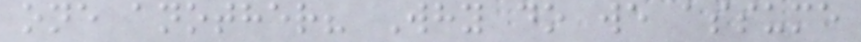one another? Why do we assume
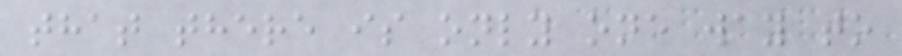that there is only one way to
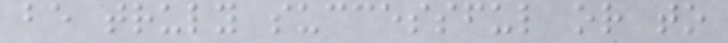be truly successful or to
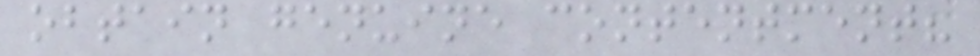obtain genuine contentment?
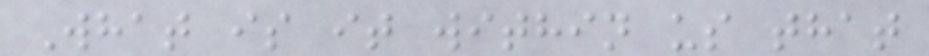What is it within us that
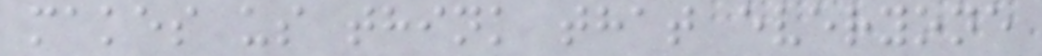makes us think that everyone
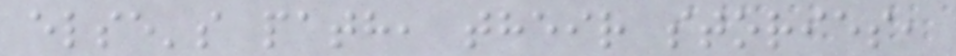else's path, their stories,
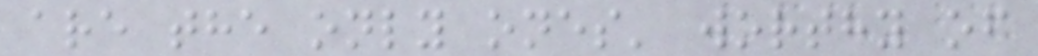are the only ones' worthy of
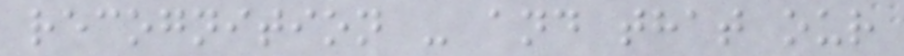recognition - and that our
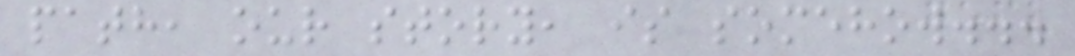path, our story, is somehow...
